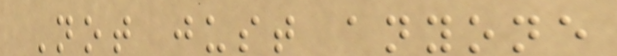Not just anyone
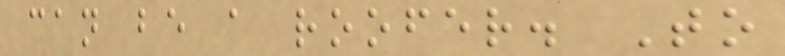can be a roofer. To
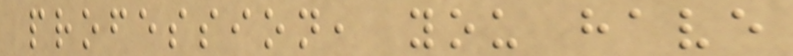profession, you have
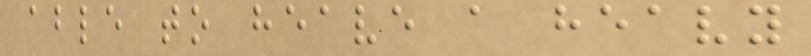able to heave a heavy
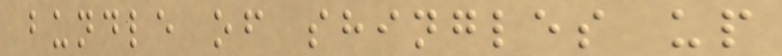bundle of shingles up
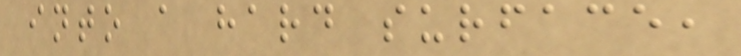into a hard surface,
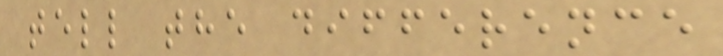tell the difference
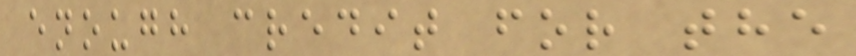enough credit for the
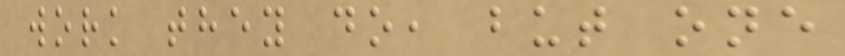work they do, but one
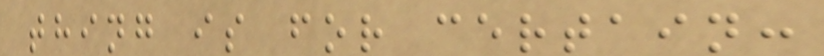thing is for certain:
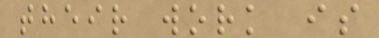their work is
